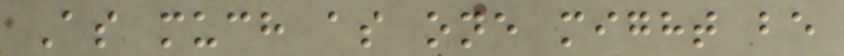As much as one might be
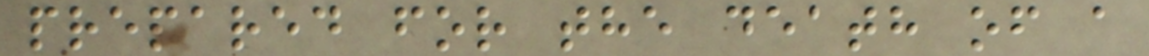prepared for the death of a
